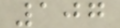107
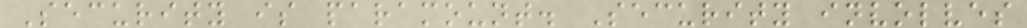Security is paramount. Security involves
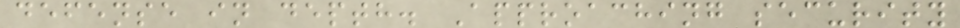defense in depth. Approaching security
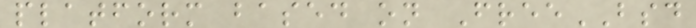platform based on FreeBSD
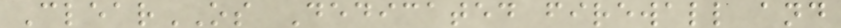ClearOS Dedicated firewall and
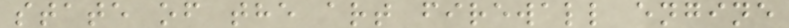state of the art firewall engine
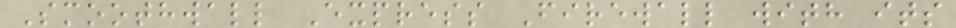Smoothwall Express Firewall with its
